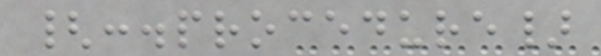{:.procedure}
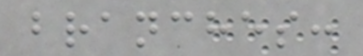branches:
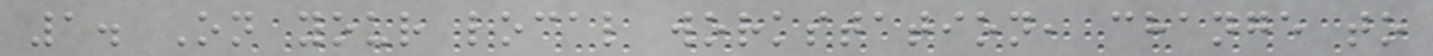1. On your local workstation, change to
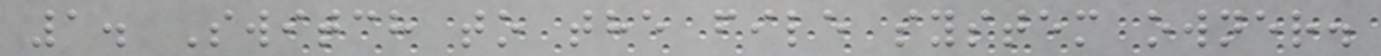1. Switch to the file system owner.
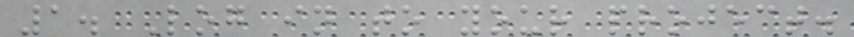1. Log in to your project.
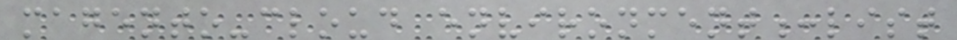magento-cloud environment:list
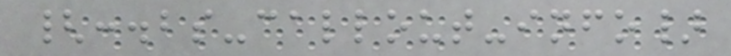{:.bs-callout-info}
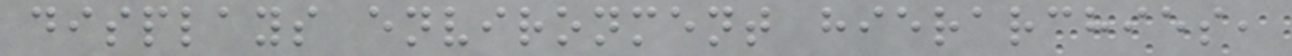displays environment hierarchies,
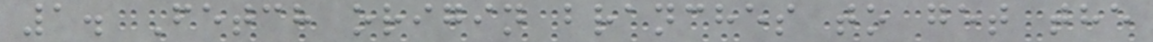1. Fetch origin branches to get the
